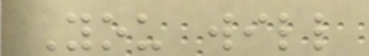You will
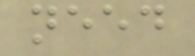need
